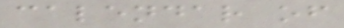calendar of
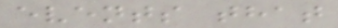events that
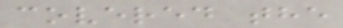covered the
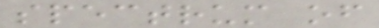spectrum of
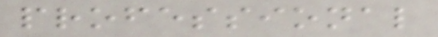professional
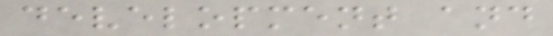development and
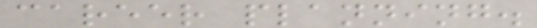career planning.
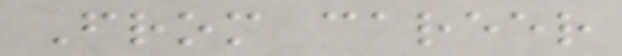From career
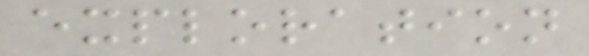exploration
